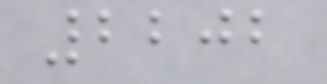2202
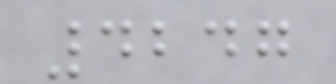4247
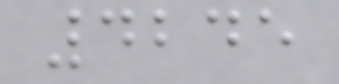4245
